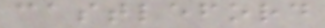castleford
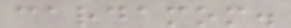cardamom.
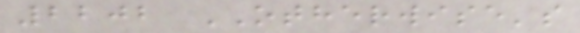2202 OTHERWISE's
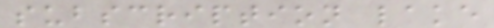subscription lake
